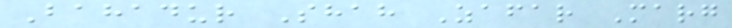Bahadur Shah Zafar Marg
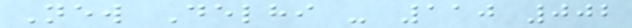New Delhi - 110 002
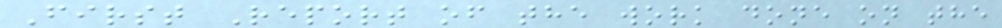First Report of the work done on the
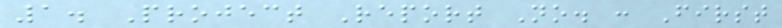1. Project Report No. : First
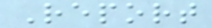Report
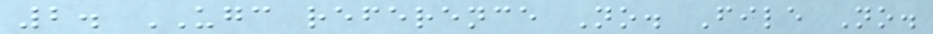2. UGC reference No. File No.
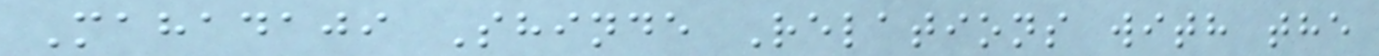Mahadaji Shinde Relations with the
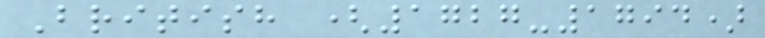British (1727-1794)
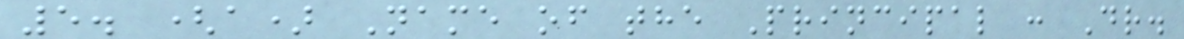5. (a) Name of the Principal : Dr.
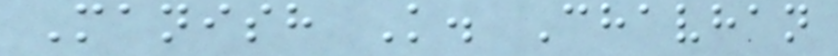Manish K. Chavhan
